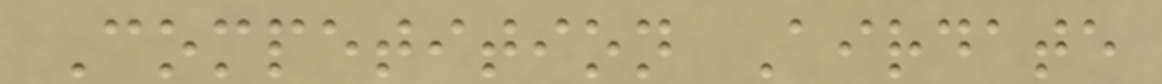Competition Airdate
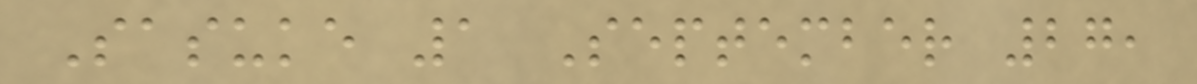Sasuke 1 September 27,
